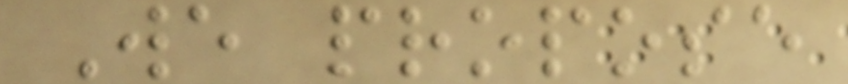We propose
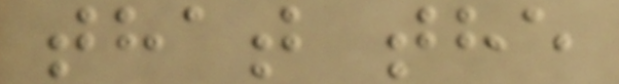that the
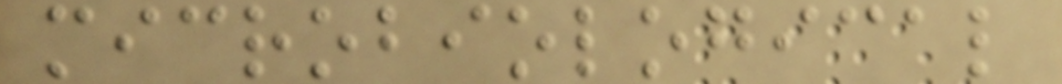microbiological
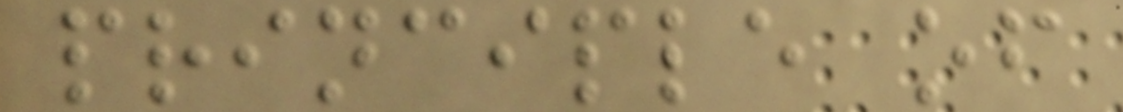principle of
